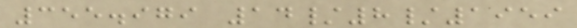355.979 14/8/1959
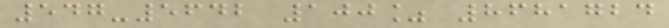547-5642 100% 8681724
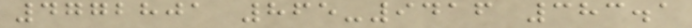4772801 865-9416 383.1
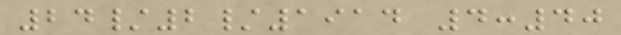24/2/1914 4:40
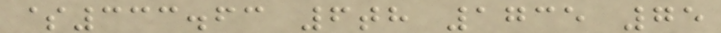$333.63 6th 1735 75
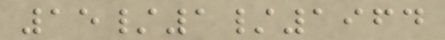15/1/1964
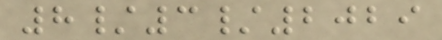8/3/2029
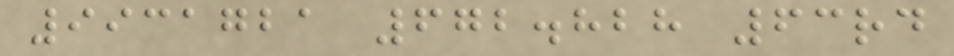9931721 672.828 63rd
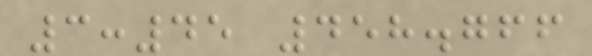3:45 458.766
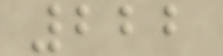222
